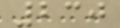230
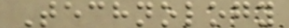Technology
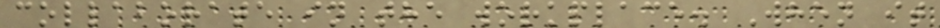collaborate in the workplace. When it
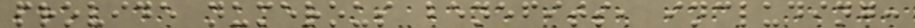provide numerous benefits, including:
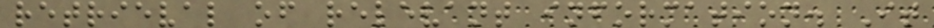retrieval of relevant information. It
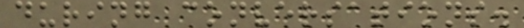during conversations.
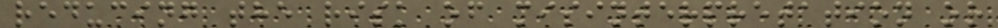reducing the risk of misinterpretation or
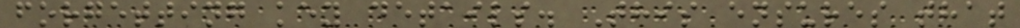forgetting key details. This ensures that
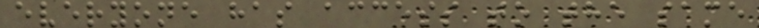everyone has access to the same
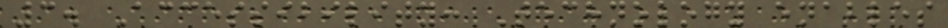3. Accessibility: Technology enables
